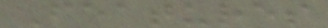Features
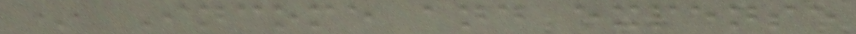* Income and expense
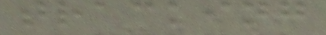tracking
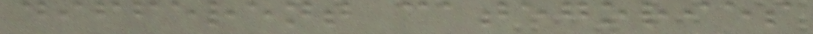different categories
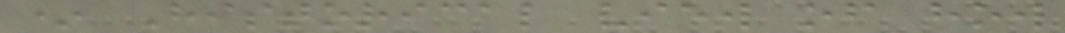* Historical view of how
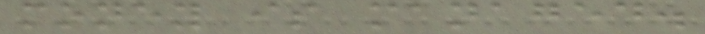money is managed.
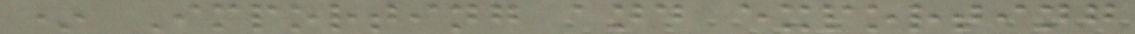* Importing and exporting
